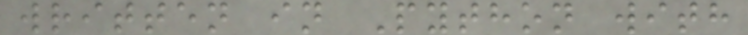written in Python with
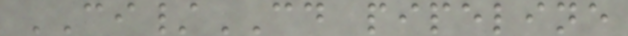CI/CD pipeline
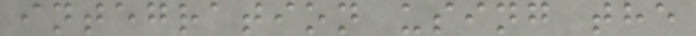integration using the
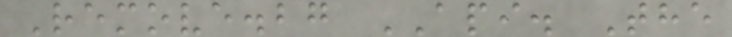Remove.bg API. The
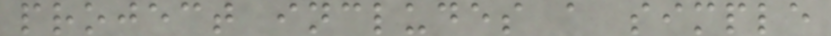project includes a simple
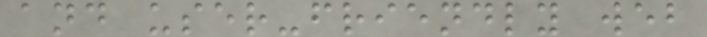and user-friendly web
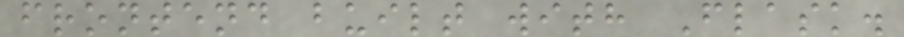frontend built with Flask.
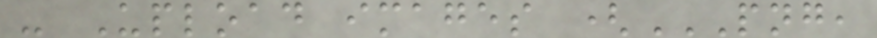- Upload images (PNG,
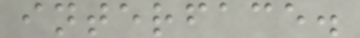interface.
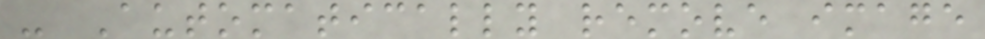- Automatically remove image
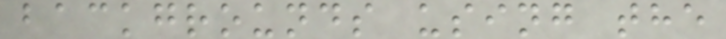backgrounds using the
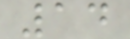14
